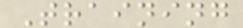Training
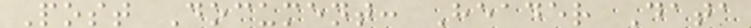Post Document: Header Data
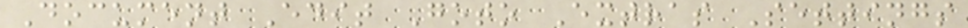Document Edit Goto Extras Settings
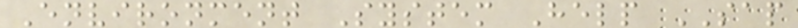Environment System Help SAP
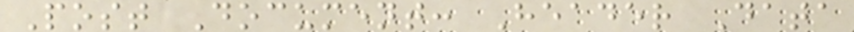Post Document: Header Data
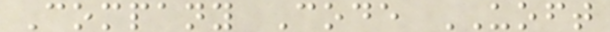Company Code UOFT
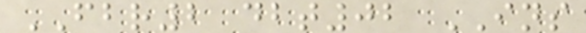FBR2 dbt02 INS
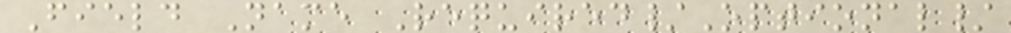Field Name Required/Optional/
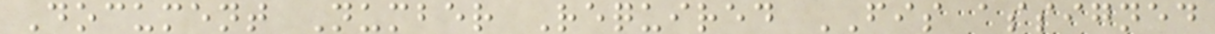Document Number Required FIS assigned
